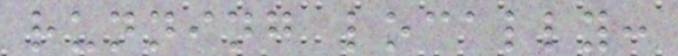running locally:
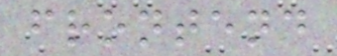frontend
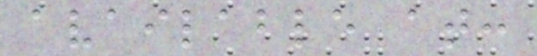available at:
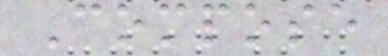Compose
